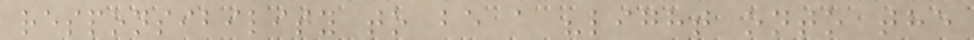responsibility to be a "light onto the
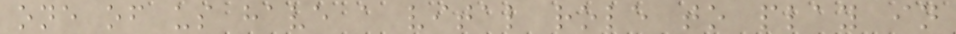one of us have a vital role to play in
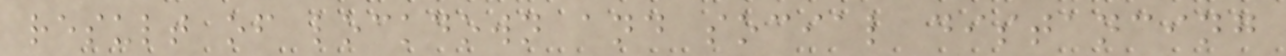result of lockdown and social distancing
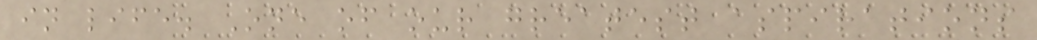in life. One of our greatest aspirations
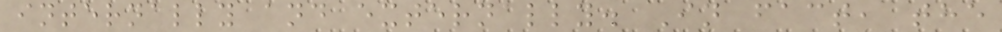internally and externally. In fact, the
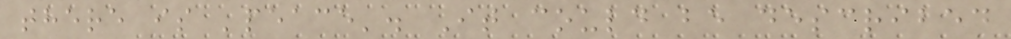there is 'peace'. It could be described
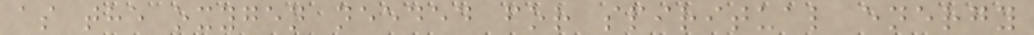as the oxygen needed for spiritual energy
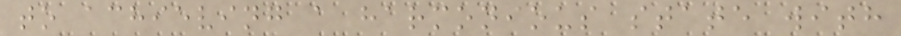to achieving a harmonious state with
